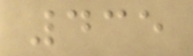435
